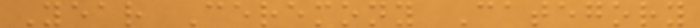Year Ceremony Category
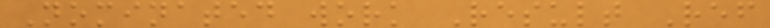Nominated work Result Ref
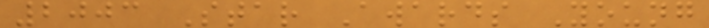2003 Star Awards Young
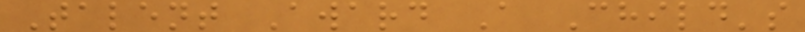Talent Award A Child's
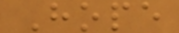Hope
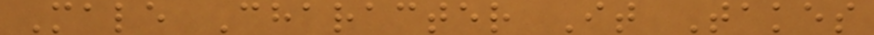Male Character It Takes
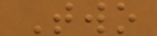Two
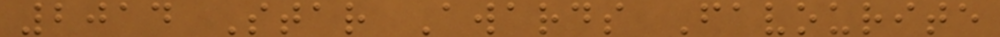2014 Star Awards Favourite
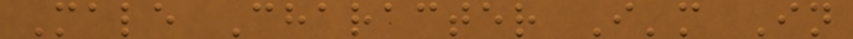Male Character I'm In
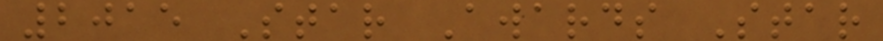2015 Star Awards Star
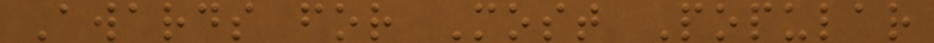Awards for Most Popular
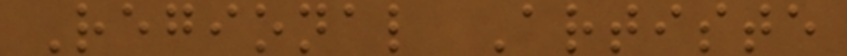Regional Artiste
